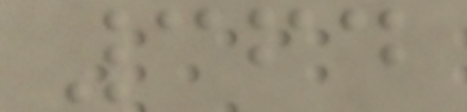364
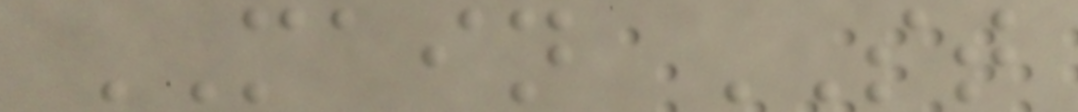MAIN ST
